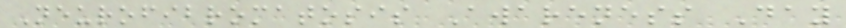Neurofibromatosis Awareness Day
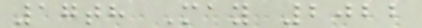17th May 2022
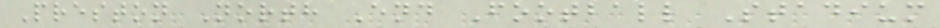Preston North End Football Stadium
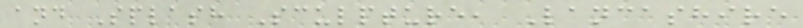and Splash Sculpture, Lancashire
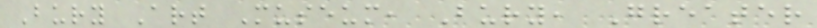Bury Art Museum, Bury, Greater
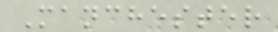Manchester
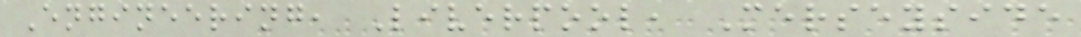Engineering, Liverpool, Merseyside
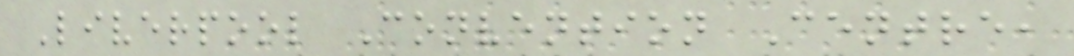Liverpool Convention Centre,
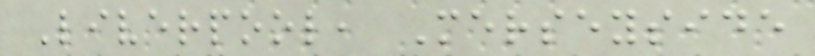Liverpool, Merseyside
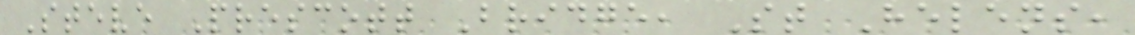Steve Prescott Bridge, St Helens,
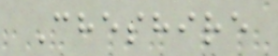Cheshire
